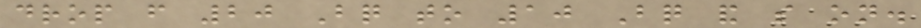drop from 20 Bq to 10 Bq and so on.
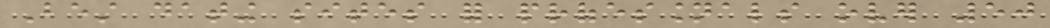Best dating sites for professionals over 50
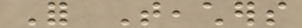For Teachers
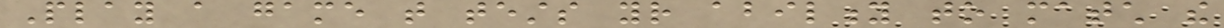Play a game that tests your ability to match the
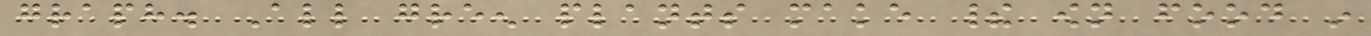graph. All green plants make their own food in
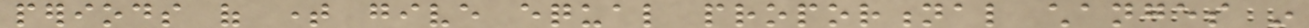periods of time give equal proportional changes in
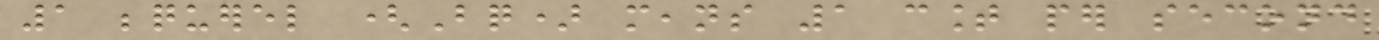1 bequerel (Bq) means 1 count per second
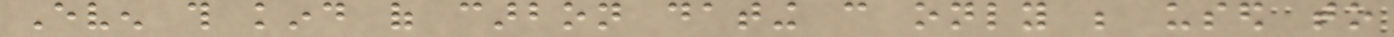Even this kind of carbon dating can only be used to
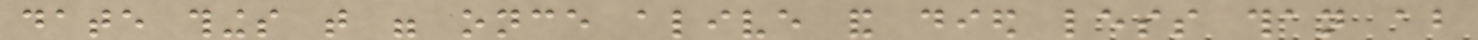date things that were once alive and died less than about
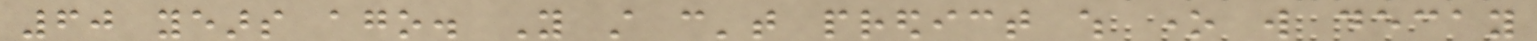60 years ago. You still can't predict which one will decay
